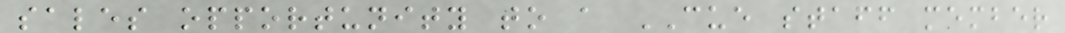sales opportunity to a CUE staff member
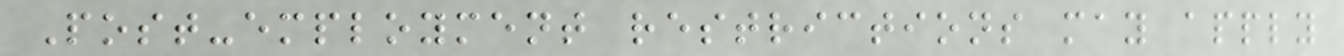Post-employment restrictions may apply
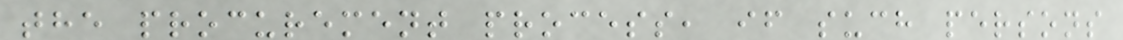the procurement process, if such persons
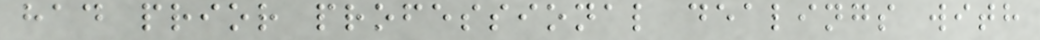had prior professional dealings with
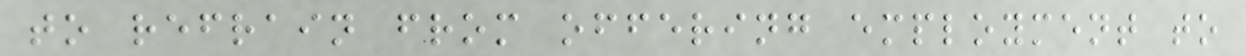to refrain from offering employment to
